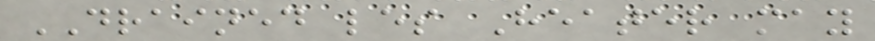DRAINED les Heater may
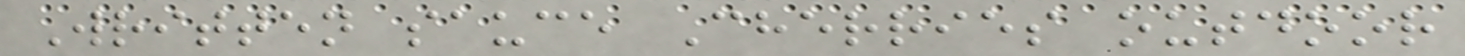Written sauce Cherries outdoor
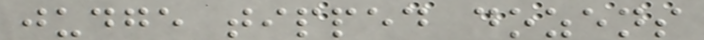judge tipped dozens
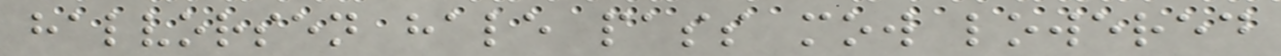halvorsen hale pass mow lowered
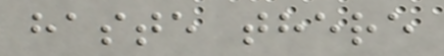haste there
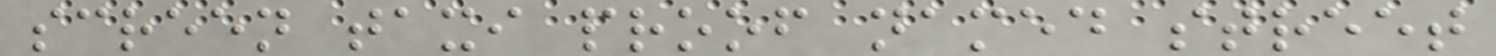screen taxi proof named street
